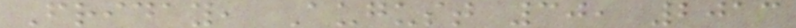Friday, August 30, 2013
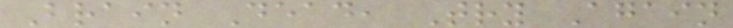Brain Dead, Try Again
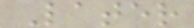Later
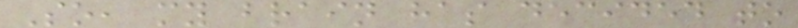So, my brain has decided to
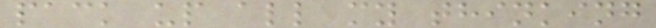pack up all my thinking
